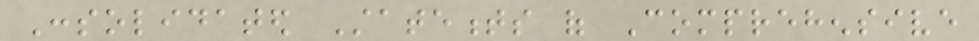Consolidated Statements of Comprehensive
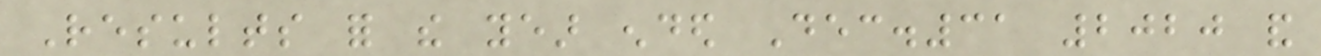Results for the year ended Dec.31 2020 and
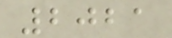2021
